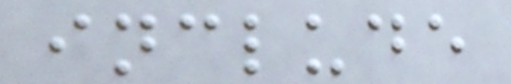include
